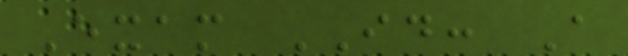Exam ID: A
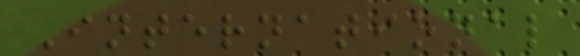International
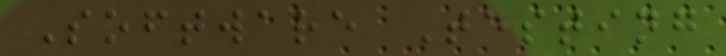Software Testing
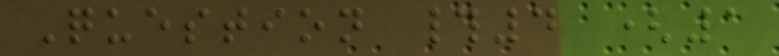Question #4 (1
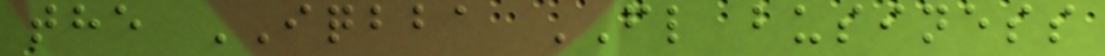the IQBBA FL business
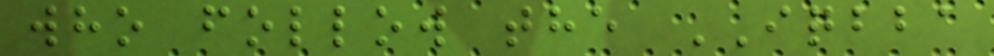who follow the IQBBA
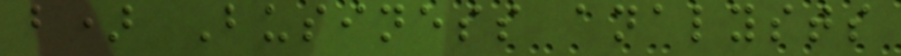b) Business analysts
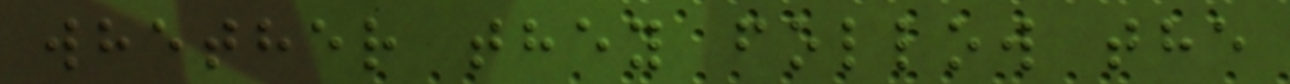whether they follow the
